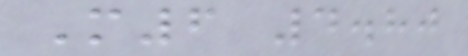M6 4.80
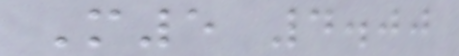M5 4.00
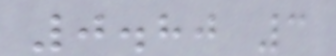0.80 3
